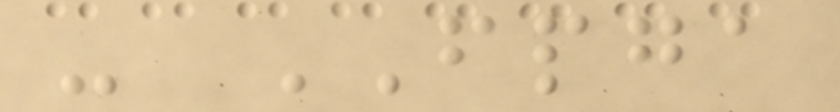- FPGA
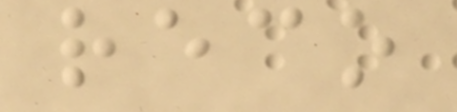reco
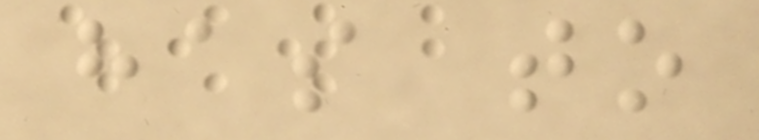has to
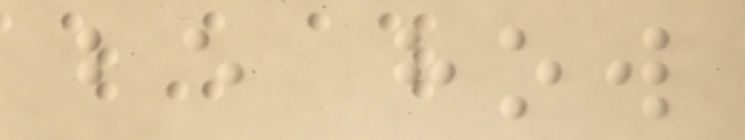be how
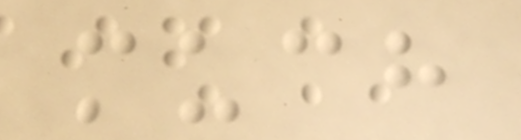much
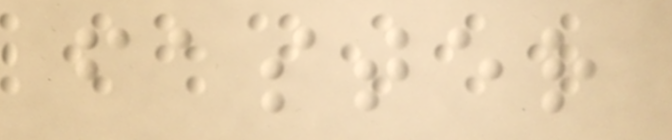faster
